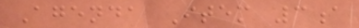Agenda Item 3a
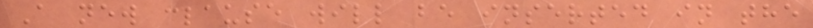A new clause will be inserted in the
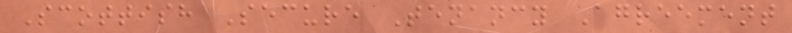Scottish Secure Tenancy Agreement
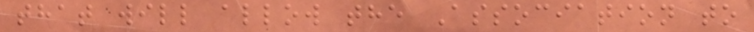that will allow the Association to
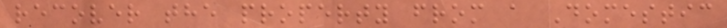recover the property from a Domestic
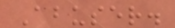Abuser.
